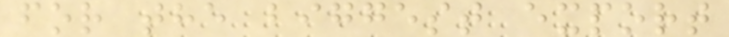for the biggest export
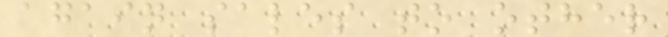again sales to other
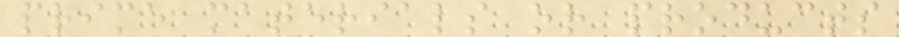prime materials or products
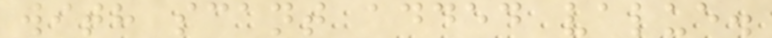with scant added value.
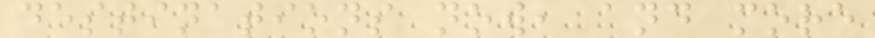destinations now, and more
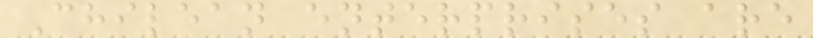Chilean enterprises are
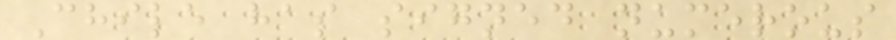Chile has signed numerous
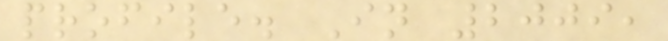profile. In 2009,
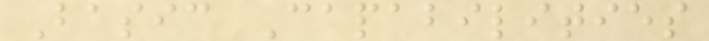Basic Capabilities
